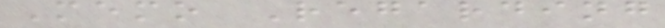Memo Regarding
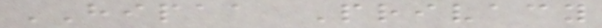HIPAA Privacy
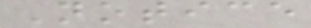Notice
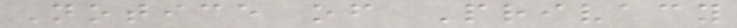Notice of Privacy
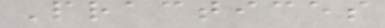Practices
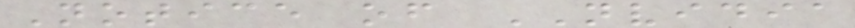Notice of NVIDIA
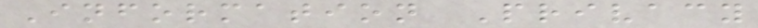Information Privacy
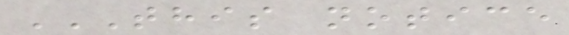THIS NOTICE
